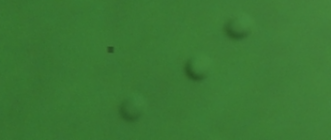I
